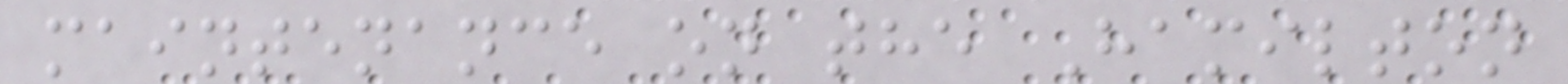maintenance on the Hamilton
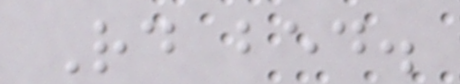Rd bed.
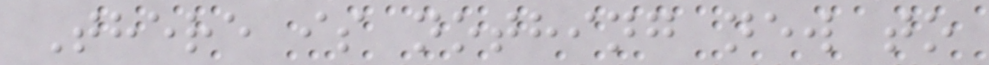There is nothing new to
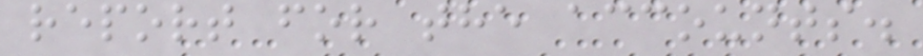report for the accounts.
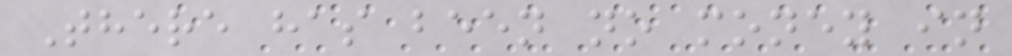There has been no money in
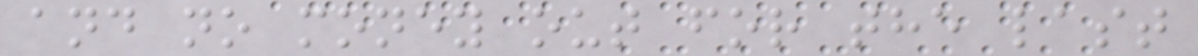and no money out for the last
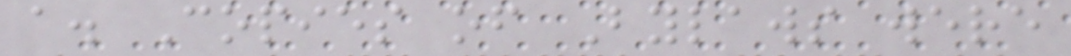a. Copies of Bylaws were
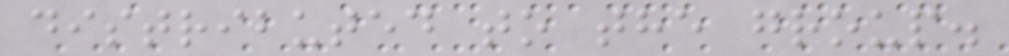distributed to the group.
